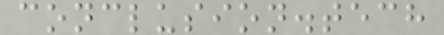conclusion.tech
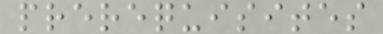prerequisites
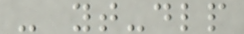- yt-dlp
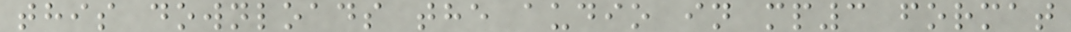this downloads the audio in mp3 format
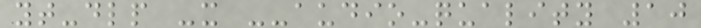yt-dlp -x --audio-quality 10
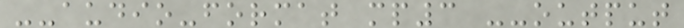--audio-format mp3 --output
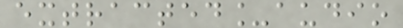extracted_audio
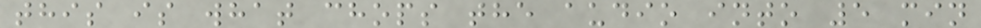this is what chops the audio into 5 min
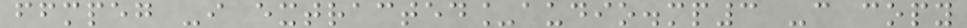ffmpeg -i extracted_audio.mp3 -c copy
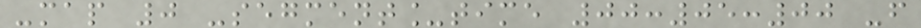-map 0 -segment_time 00:05:00 -f
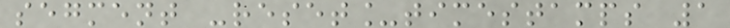segment -reset_timestamps 1
